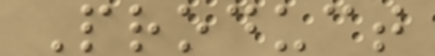Product
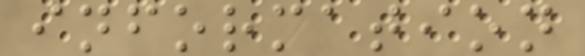information
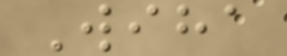Wiha
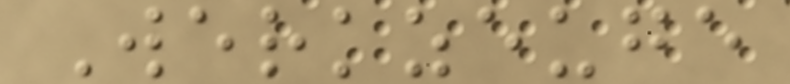Werkzeuge
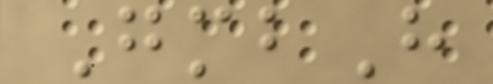GmbH
